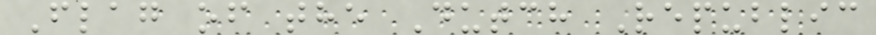Flag of the Dutch Republic
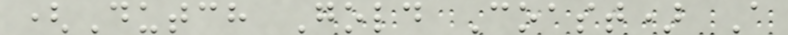(Dutch Gold Coast) A
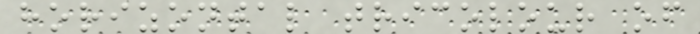horizontal tricolour of
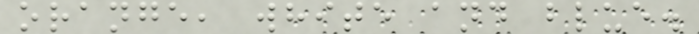orange, white and blue.
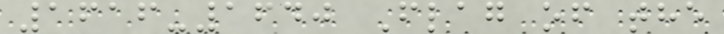1616-1640 Flag of the
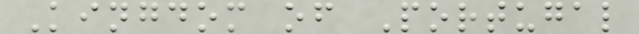Kingdom of Portugal
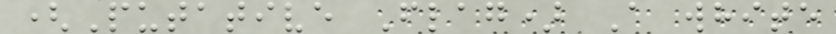(Putative Flag) A white
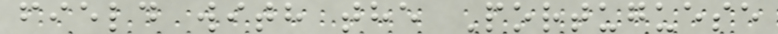field with the Portuguese
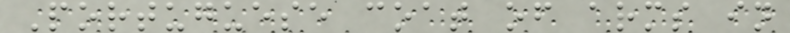Portuguese coat of arms in
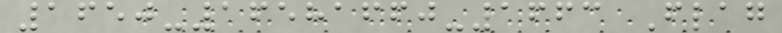1650-16581660-1663 Flag
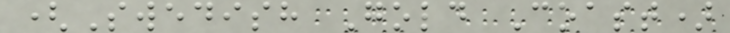(Swedish Gold Coast)
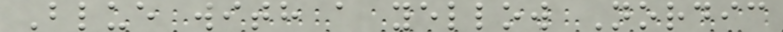Blue with a yellow Nordic
